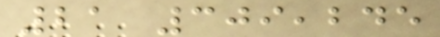21 309,245
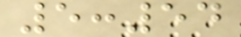5:54
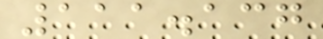111.137
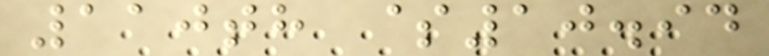110th $10.94
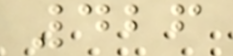426
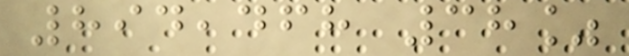894,468 38%
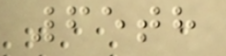65th
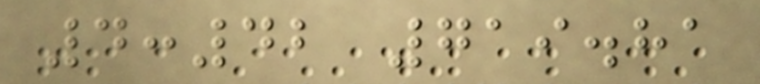4:42 719.81
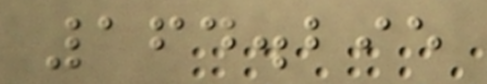164.295
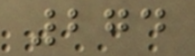274
